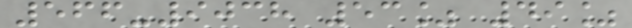566-9038 53% 49%
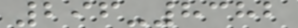296-8382
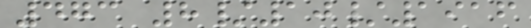473 8/10/1916
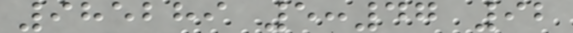985289 5:47 92
